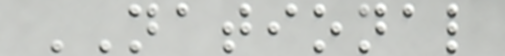NATIONAL
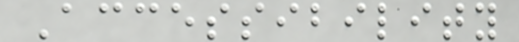Accessibility
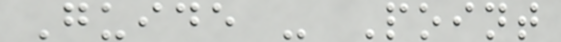Guide - Point
